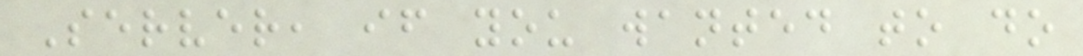Server, if you wanted to do
